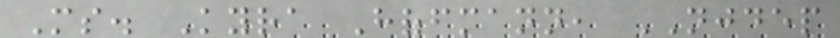Ms. Kyra Hoffmann, NJDEP
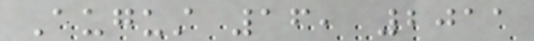August 16, 2011
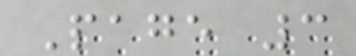Page 3
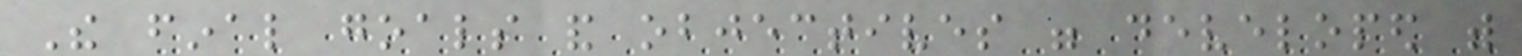The final goals and objectives were developed with
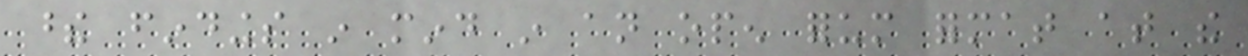these findings in mind in an open forum format at the
